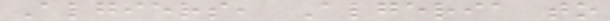Algiers, Algeria to
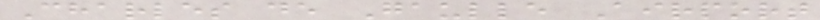Charles de Gaulle Airport
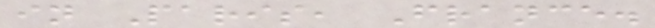in Paris, France.
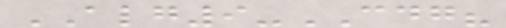ALG9-CDG?
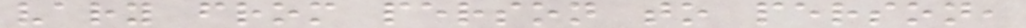vary from person to person,
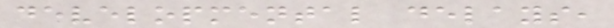developmental delays,
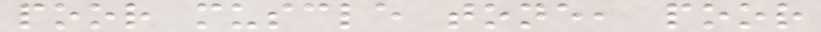poor muscle tone, poor
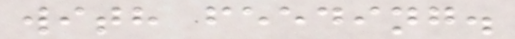with feeding.
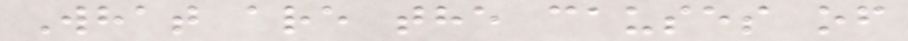What are the causes of
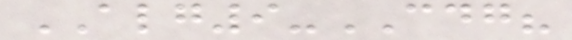ALG9-CDG?
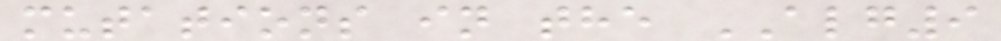mutations in the ALG9
